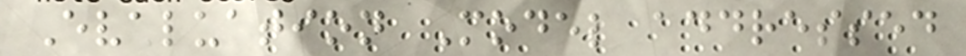Evaluation Model addressed
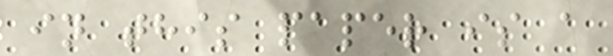in this paper is a
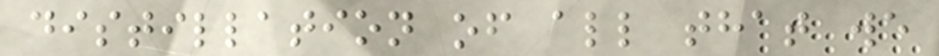distillation of all that we
